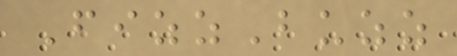FizzBuzz
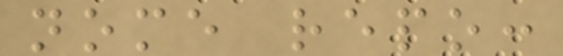nome repo:
